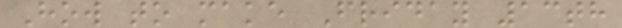How to make Friday 13th
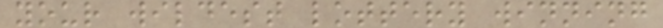your wildest lottery winning
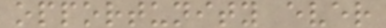opportunity ever
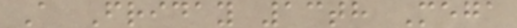A Friday 13th Mega
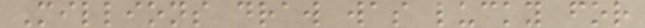Millions draw was lucky for
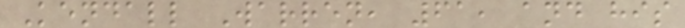Kendall Warren, 61, and his
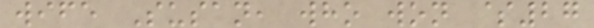wife Susan, who won $27
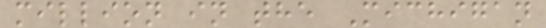million in the Michigan
